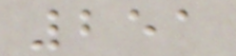251
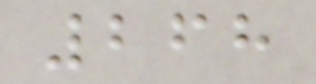268
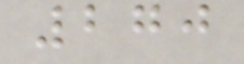270
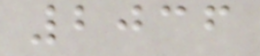2036
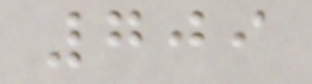709
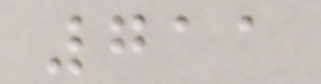711
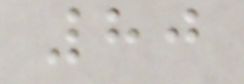80
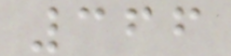366
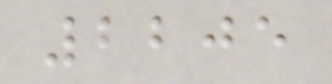2205
